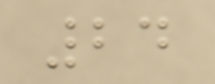24
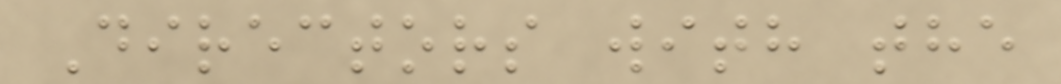Directors with the
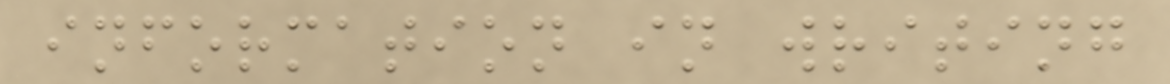information in writing
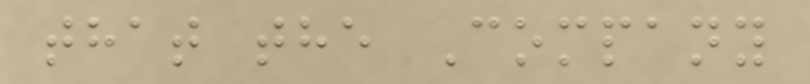that the Company
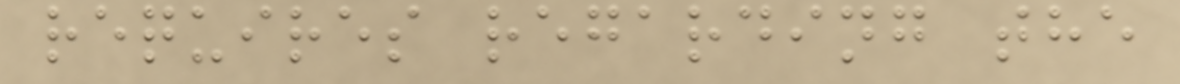requires regarding the
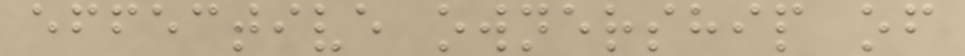effective ownership of
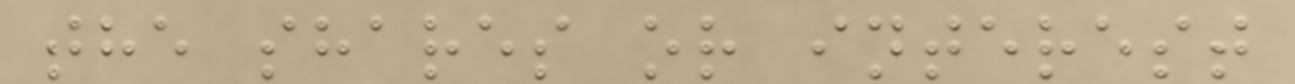the shares or interest
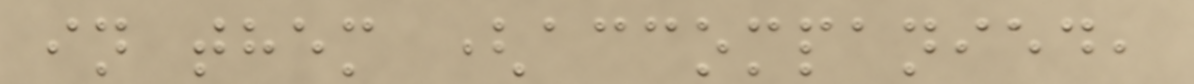in them (accompanied,
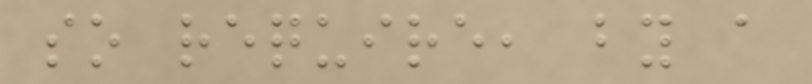so require, by a
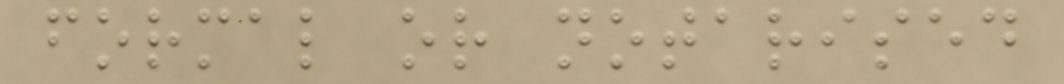formal or notarised
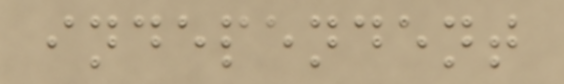independent
